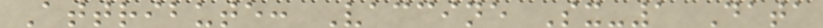Attribute: Vaccine Sx-1 Data
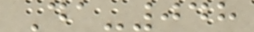Da-048
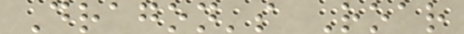Dragon's Roar
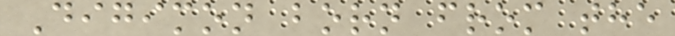Digimon born from the
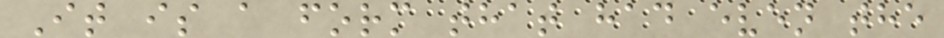It is a form that had even the
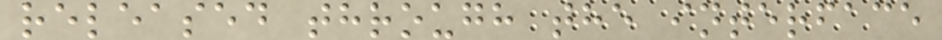released through the interface
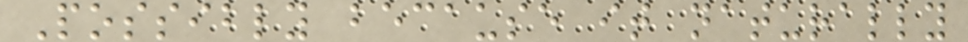Possibly because it naturally
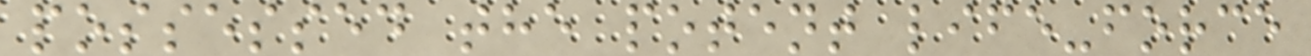possessed the potent life-force
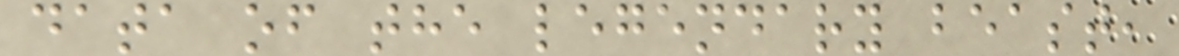data of the legendary beast,
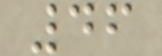46
